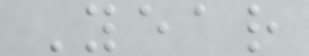Year
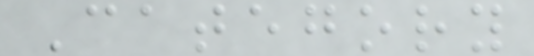Category
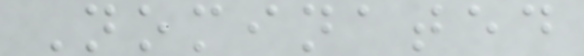Nominated
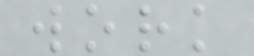work
